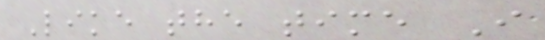Like the time I
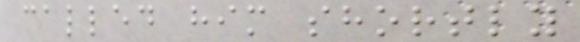called him shortly
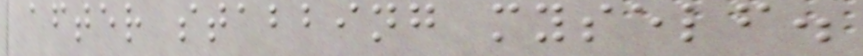after stabbing myself.
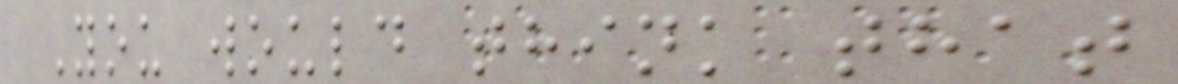You would think that
